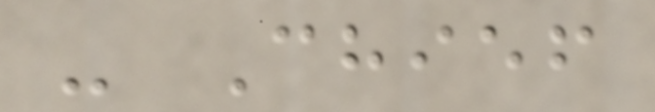- Chief
